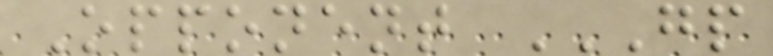Opponent GP
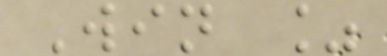Win %
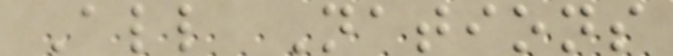All Nations
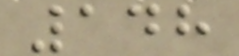148
